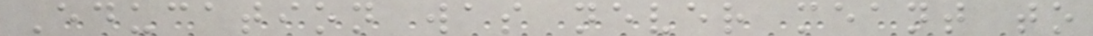Education was never meant to
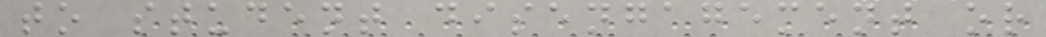to student disengagement or
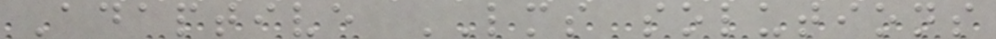Adaptive LMS solutions
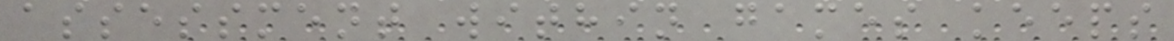assessment within games keeps
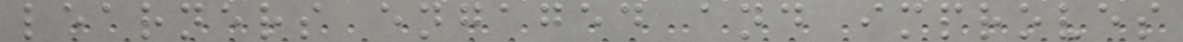learners engaged and improves
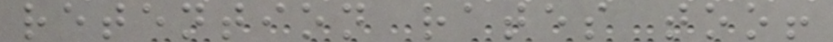retention rates too!
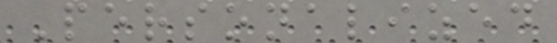Personalized
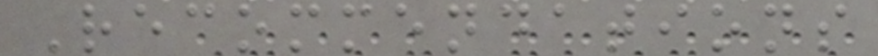Recommendations
